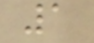1
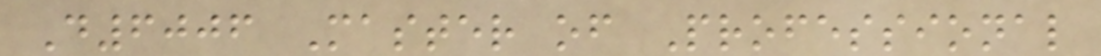D6006 Master of Professional
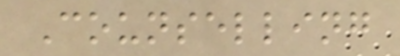Counselling
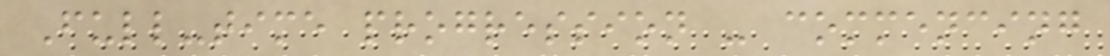Full-time progression - commencing
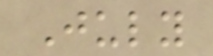July
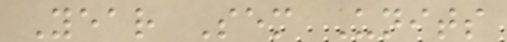Year Sem Units
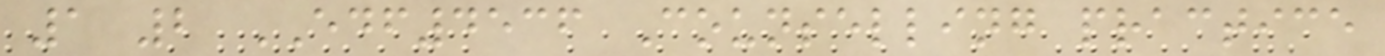1 2 EDF4536 Counselling practice
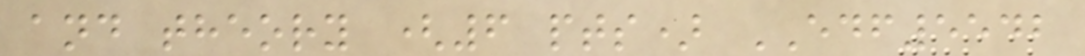and theory (6 pts) EDF5542
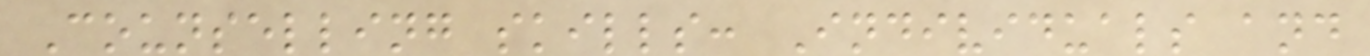Counselling skills: Individuals and
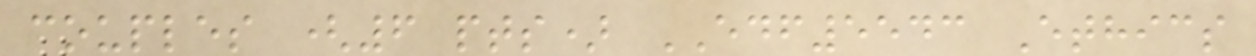couples (6 pts) EDF5543 Ethics
